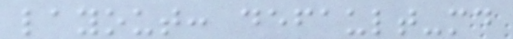layout: default-md
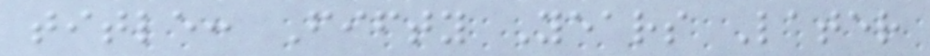title: Fifty Years Later
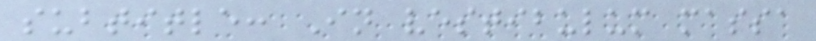subtitle: In vestibulum massa
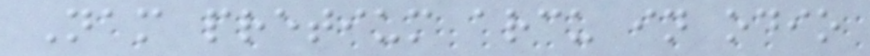Nam pretium arcu in odio
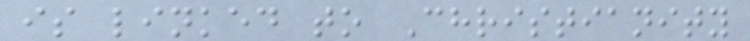is linked to Christianity
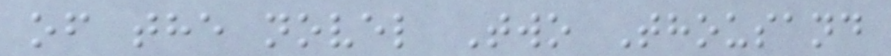of the novel Two Thousand
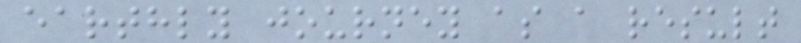earthly journey as a result
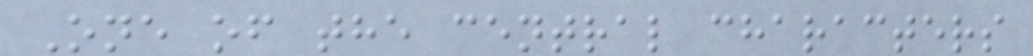One of the central characters
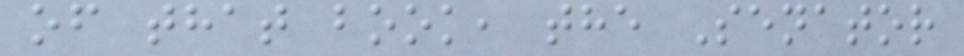of that book, the Senator
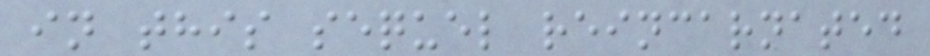in this sequel reincarnated
